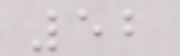52
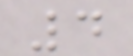4
